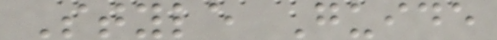Style Guide
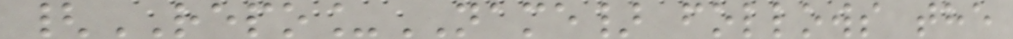{REPO_NAME} follows the
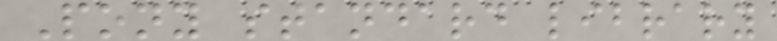Pony standard library
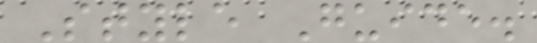Style Guide.
